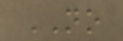NO
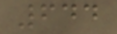644
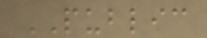PUBLIC
